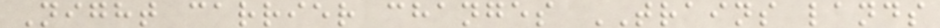Night carrier changes TRAINS lands
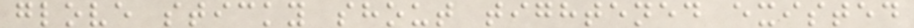glove sticky shout tightened existed
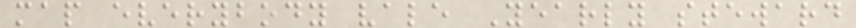map everybody vale Yearly steward
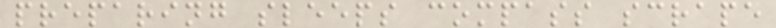preparing sleeps compass scrape
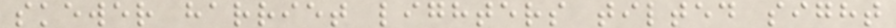skewer harriet lighters tilted sight
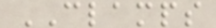CLAMPS
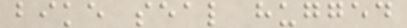bike seal hugged
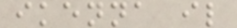ikenna il
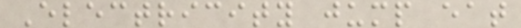Electricity jump eat
